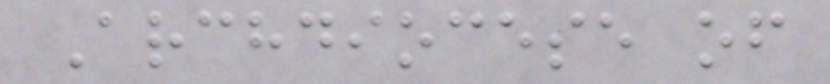Archdiocese of
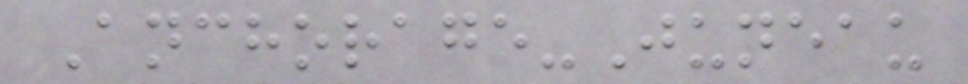Anchorage-Juneau
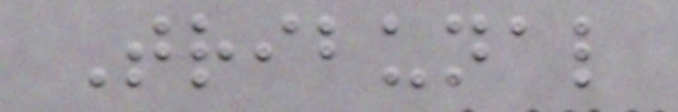Tribunal
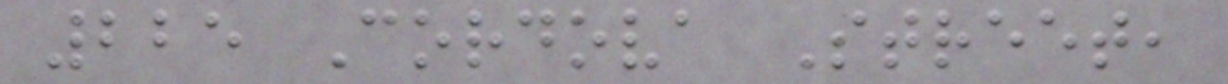225 Cordova Street,
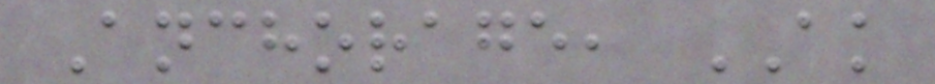Anchorage, AK
